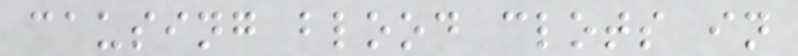causing blood clots in
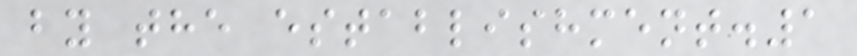by the establishment.1
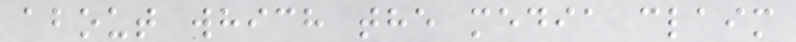about which the media claim
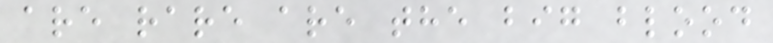are rare are the big blood
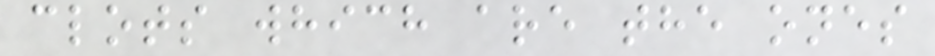clots which are the ones
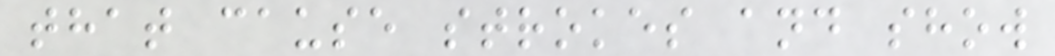that cause strokes and show
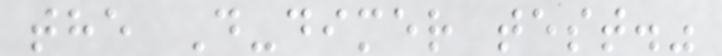the D-dimer test."
